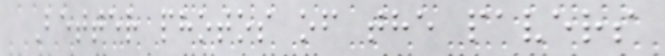Better photos of the pavers
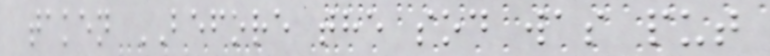taken BEFORE the sod was put
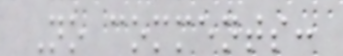No comments:
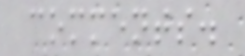comments.
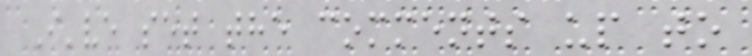I've set the comments up to
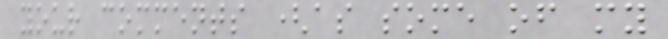your comments (as some of my
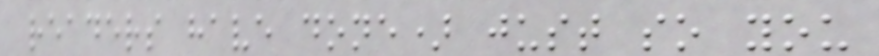readers have done) just so you
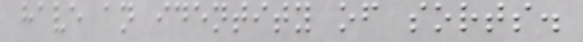have an identity of sorts.
